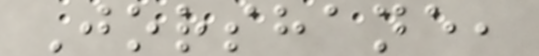Jorshane,
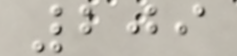209
